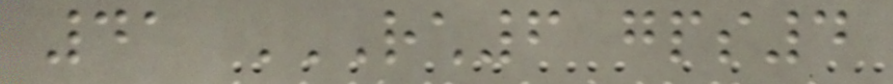41 RCH6 GPS4
